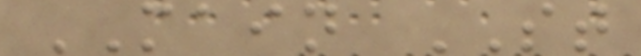MAIN ST
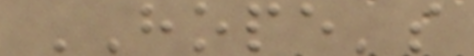HOPE's
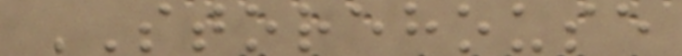STOREHOUSE
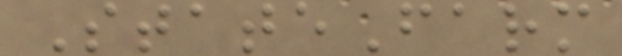StateFarm
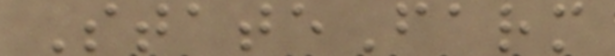StateFarm
